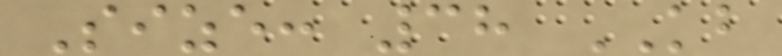Size: 38 KB
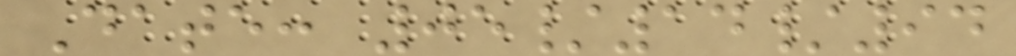Date: 05/14/94
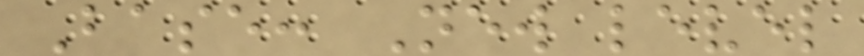Base: New level
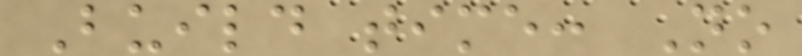Build time: No
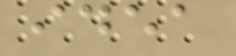idea
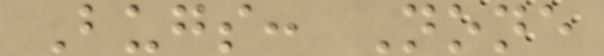Bugs: None
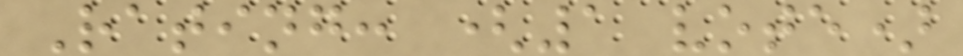Rating: (1 vote)
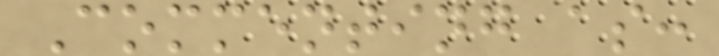Commenting as:
